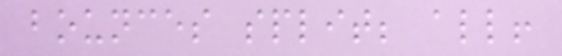bounces split; all!
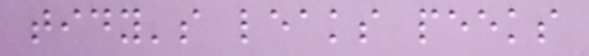tidy's leaks peeks
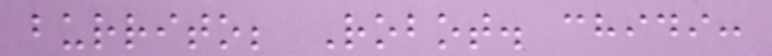burrito; Robot. chidi:
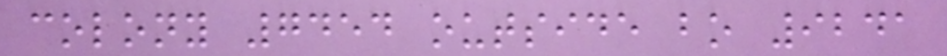colony 7454 outside bo 9241
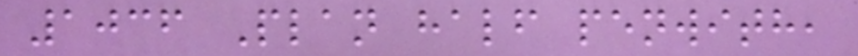1036 Plan half penwith,
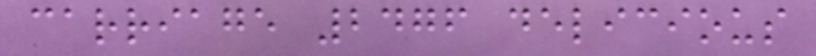carriage 2476 delicious
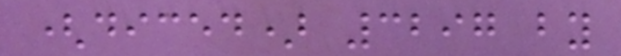(diced) 3297 by
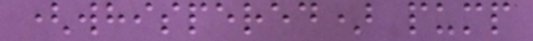(whispered) pump
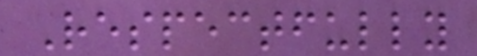Respectfully
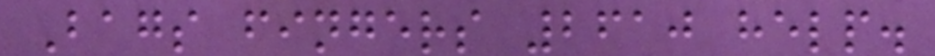Bags fingers 2610 help.
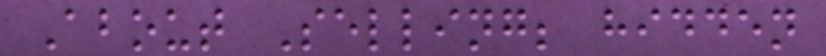About Selling; hidden
